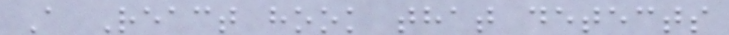A React hook that detects
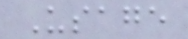Usage
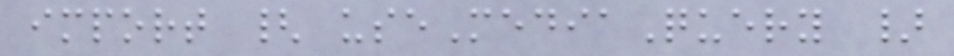import { useMediaQuery }
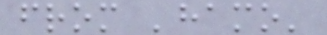from 'hamo'
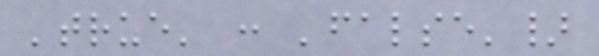'true' : 'false'}
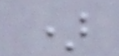)
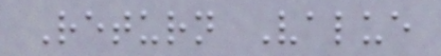Return Value
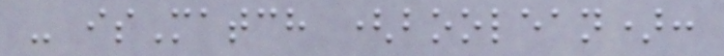- isMatch (boolean):
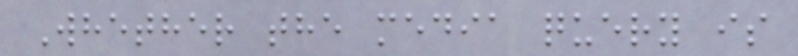Whether the media query is
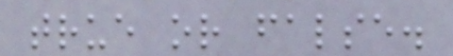true or false.
